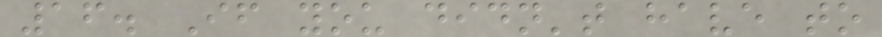16. If you didn't have to
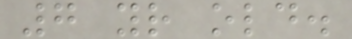7 yr old.
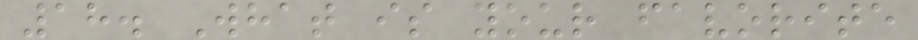18. What is your favorite
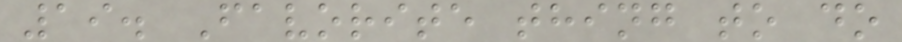19. Favorite thing to do
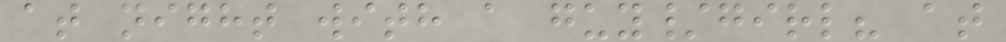at night with a guy/girl? at
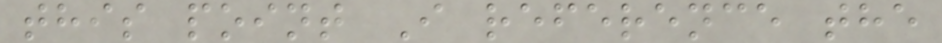this point I reference the
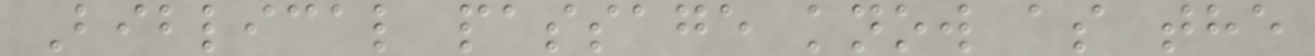Biblical passage know as the
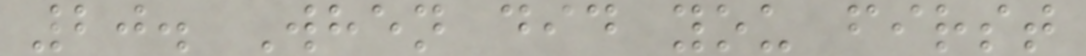20. When did you first
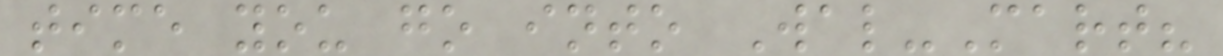time you go into Wal-Mart?
